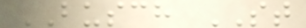BUSCH ST
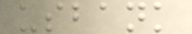usbank
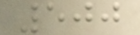500
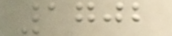1702
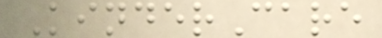KinderCare
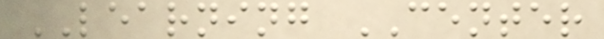LEARNING CENTER
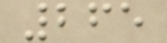265
